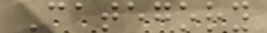Category
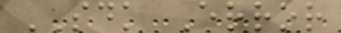SDK Error
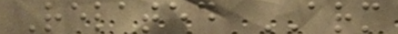Related ARM
